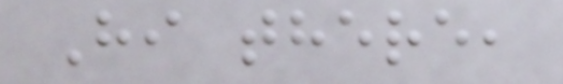Hi there,
